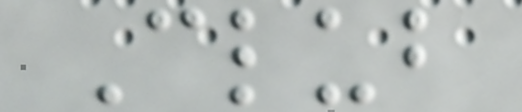Club
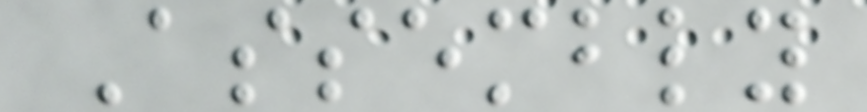Assembly
